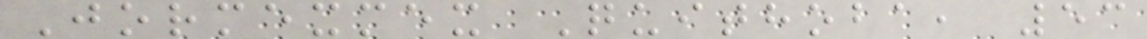Jormexmex Quithoba, 53
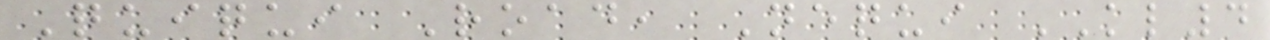Quiqui Road, Nequi KL4
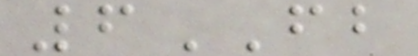6FB
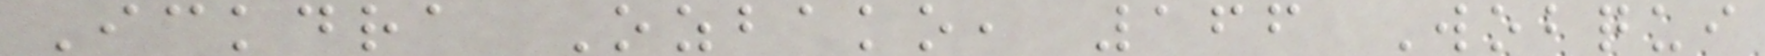Ickdra Ozbako, 166 Wobqui
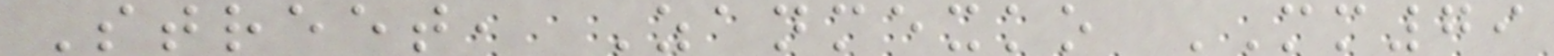Street, Zanmexko MM79
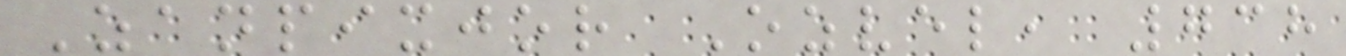Zanpixjor Ozvel, 738
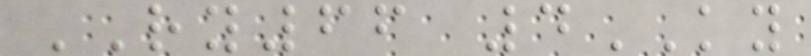RY66 4KY
